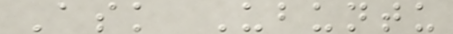Ask Ubuntu
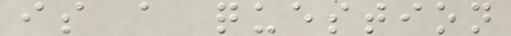is a question
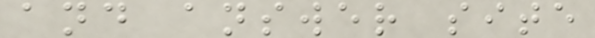and answer site
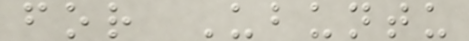for Ubuntu
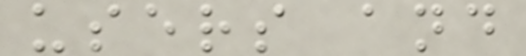users and
